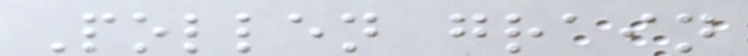Pollen grain
